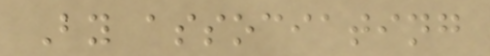By associating
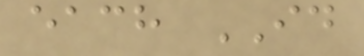each ID
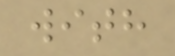with
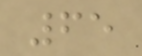65
